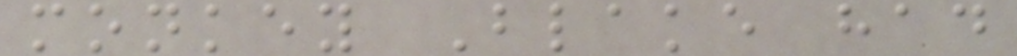monkey Blake had
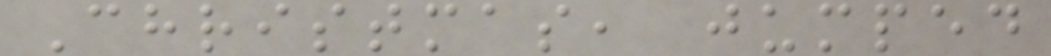Christmas, jumped
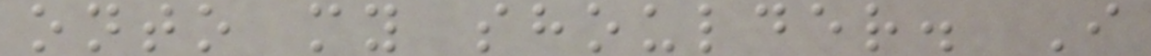onto my shoulder. I
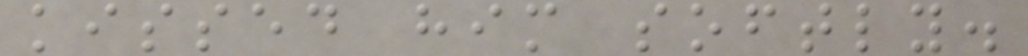kissed him softly.
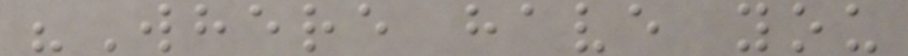"Where have you
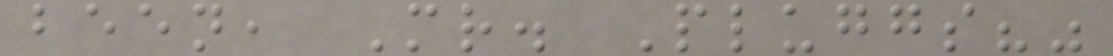been, Mr. Pluggs?"
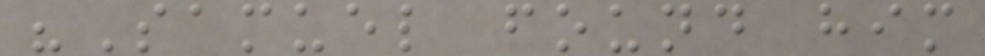"Samuel found him
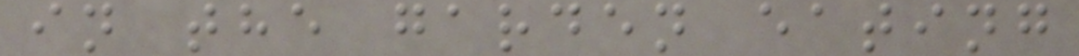in the garden eating
